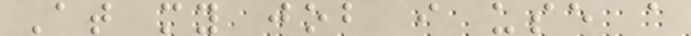At my job i use a
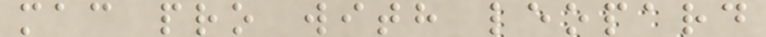mac pro with leopard
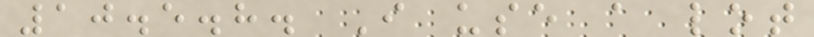10.5.8. I use a lot
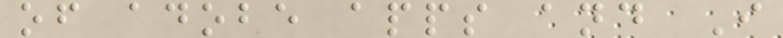of adobe apps and I
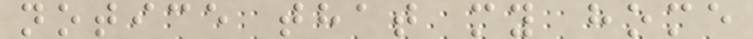notice that my home
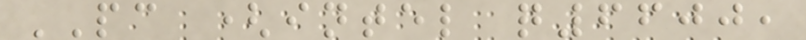PC (intel q6600,
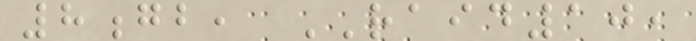8gb, RAID10,
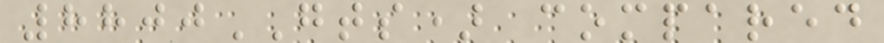8800GTS) compared
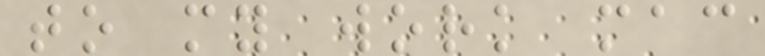to my work mac
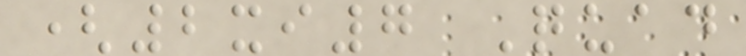(2xi7 Quad
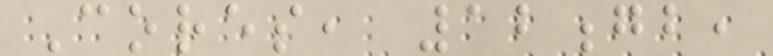Cores, 12gb,
